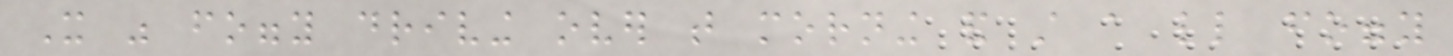It was foggy driving over that morning and still a little foggy
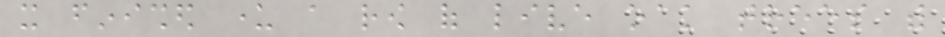it finished under a row of live oak trees with
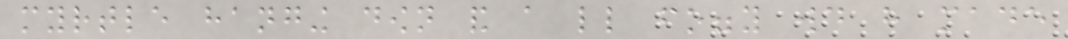myrtle hanging down and a little foggy would have made
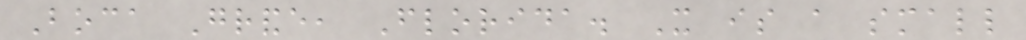Boca Grande, Florida. It is a small
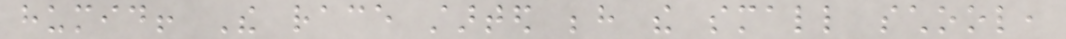humid! The race started behind the small school,
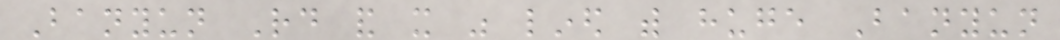Banyun Rd and it was lined with huge Banyun
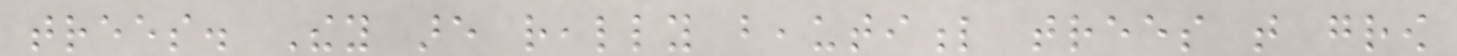trees. They are really beautiful trees that grow
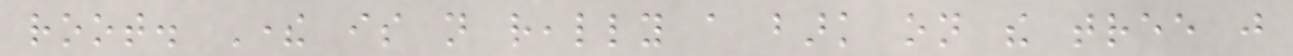root. There is not really a bark on the tree just
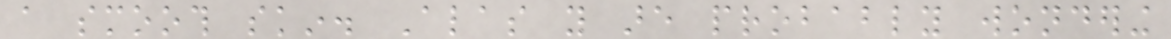a smooth skin. Alas you are probably wondering
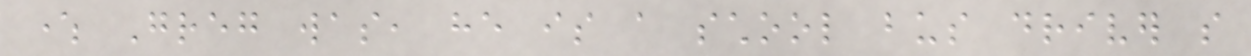where Greg was, he is a school bus driver so
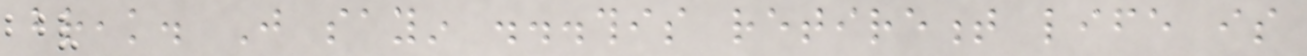break. Just sayin ...this retirement life is
